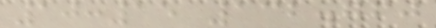10:15 132.760
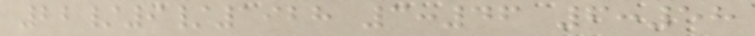22/9/1928 3:46 6:58
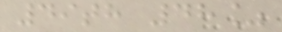49th 48%
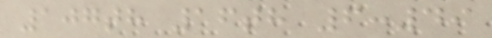107th 16th 6:49
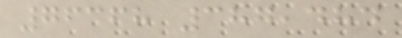76368 387,484
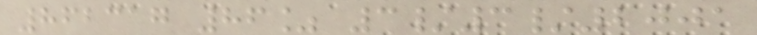862317 86% 3/3/2001
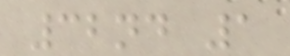32nd 1
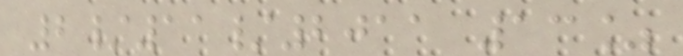2/11/2011 13%
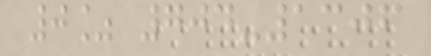0% 704-1306
